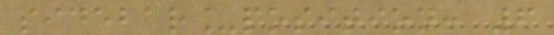sidebar_position: 6
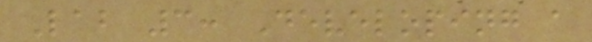Lab 3: Developing a
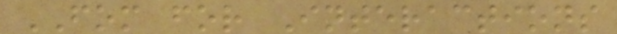FOM for Interactions
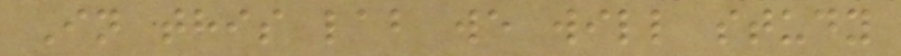In this lab we will study
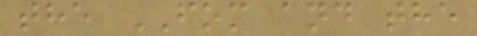the FOM and the
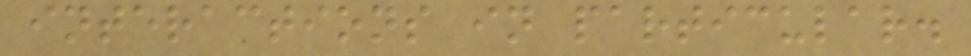interactions in particular.
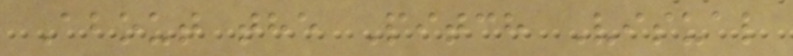About the Pitch Visual
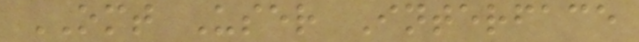OMT User Interface
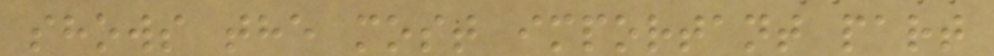shows the most important part
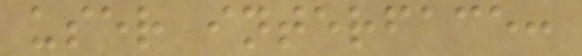user interface:
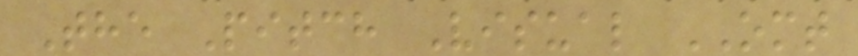The Pitch Visual OMT
